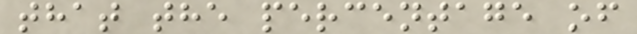that the percentage of
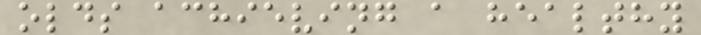olds achieving a healthy
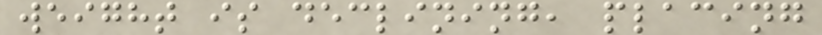weight is declining, placing
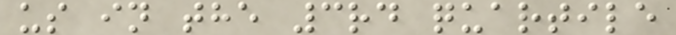us in the 3rd quartile
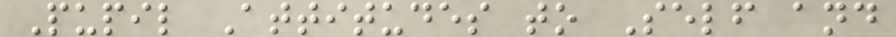Pupil Attitudes to Self and
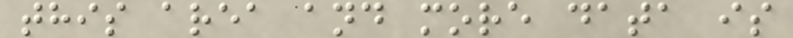this area and more data is
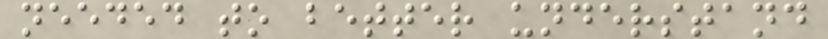needed to better understand
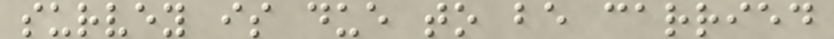survey is due to be carried
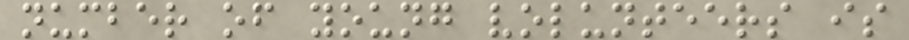number of young volunteers is
